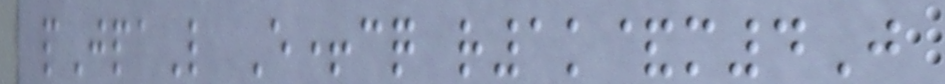pJpaL E+cq r1k&m4J
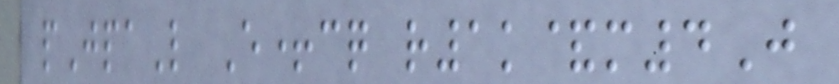pJpaL E+cq r1k&m4J
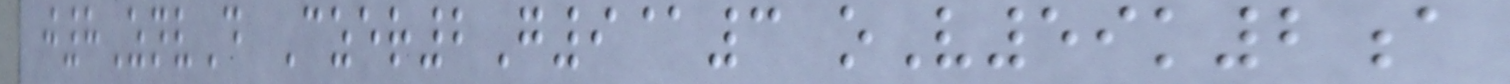j8ZnvD Czer2G9@3 oV59k2a
